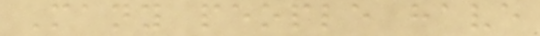Many people have
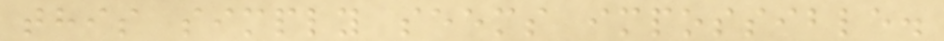this simply seems impossible.
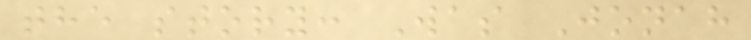the story: Was Jonah
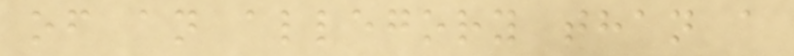of an allegory than a
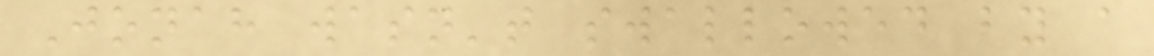Jonah wasn't swallowed by a
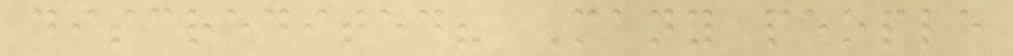discredited? Many people
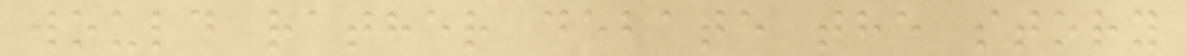would rather debate the story
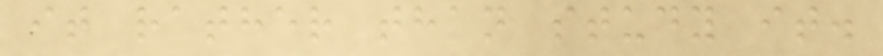it rather than study it.
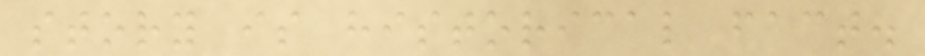story is historical fact.
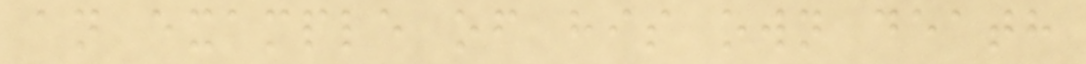an example of his own death
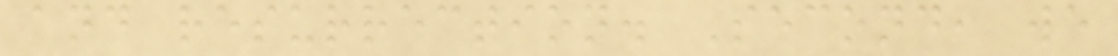and resurrection. Second, we
